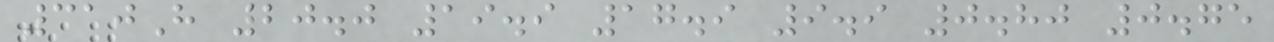310H 20.0 19.9 17.9 9.9 0.80 0.75
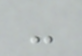-
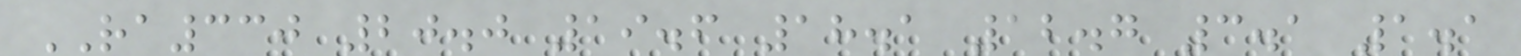RA330 20.0 19.6 18.1 12.7 3.1 1.1
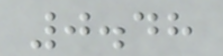0.48
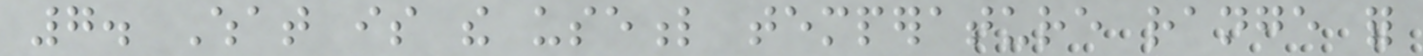7. What is the useful temperature range for
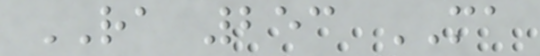RA 253 MA
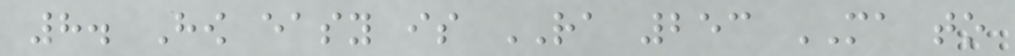8. How easy is RA 253 MA to
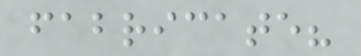fabricate?
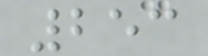253
